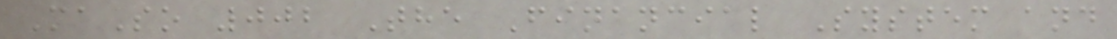MaSo 002 The Financial System and
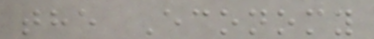the Economy
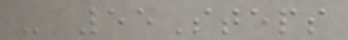- 55Steps
